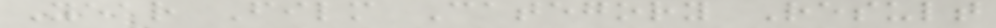Year Film Category Result
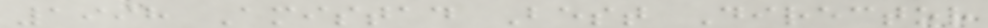1998 Amistad Best Director
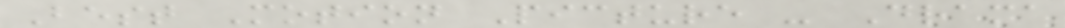Best Motion Picture - Drama
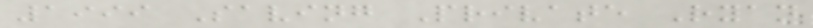1999 Saving Private Ryan
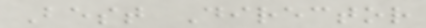Best Director
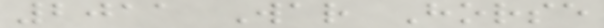2011 War Horse
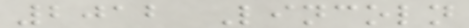2012 Lincoln
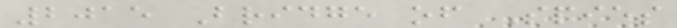2015 Bridge of Spies
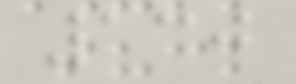130
